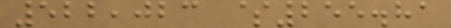522,023 $255.81
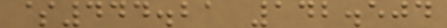$444.21 142.504
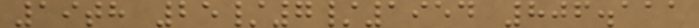19th 25/7/1954 806.111
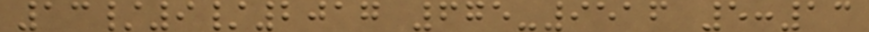13/9/2017 675-9516 5:13
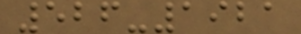526-1921
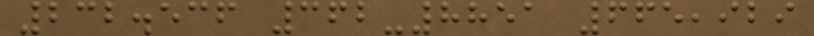232.536 362-8851 665,929
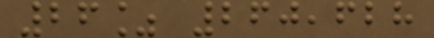26% 260,628
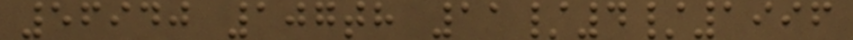56940 107th 11/4/1996
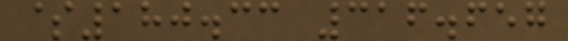$180.33 316.657
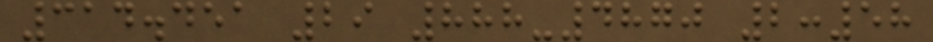314.451 29 888-4870 2:58
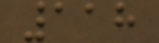118
